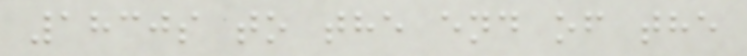1830s to the end of the
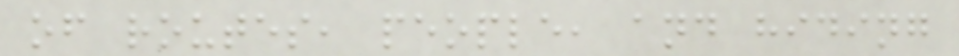of routes, people, and hiding
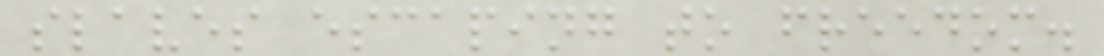slaves escaping to freedom.
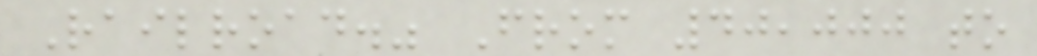Railroad." From 40,000 to
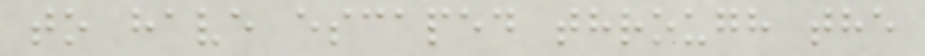to have escaped through the
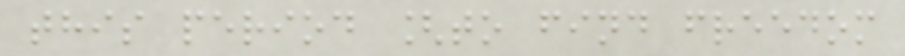this period [to find freedom
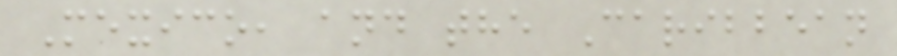Mexico, and the Caribbean
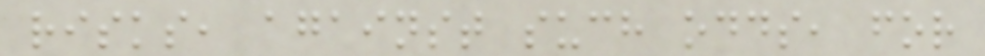risks, against such odds, for
